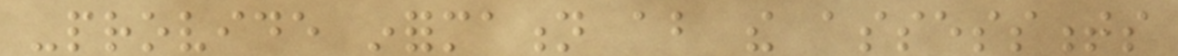-provide information about the assessments
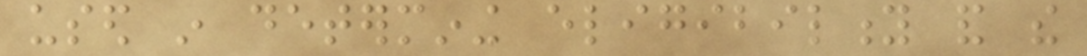used in determining eligibility and the
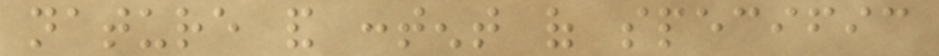nature and content of specific
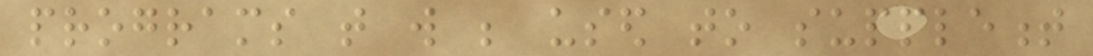programs that will be used to supplement
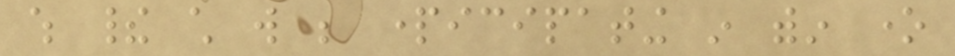which their child will be participating in within one
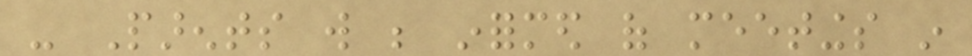- Parents will be informed of meetings in
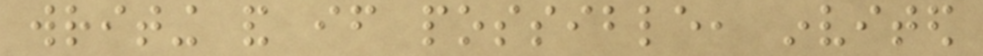writing and if possible, invited
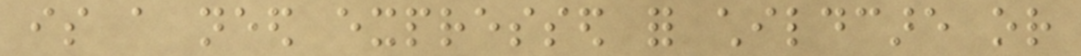is a need expressed for childcare or
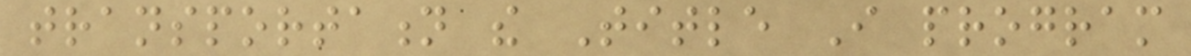transportation the Title I program
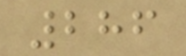286
